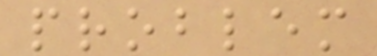problem
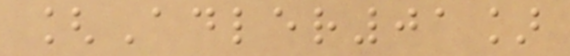[Adler01]
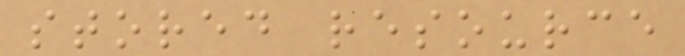stored resource
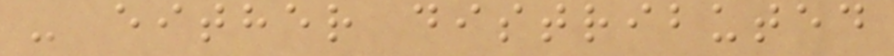- either distributed
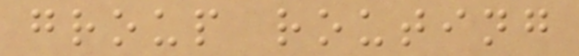group routing
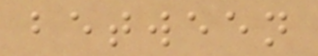between
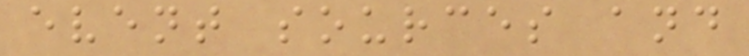event sources and
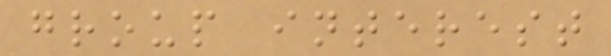group interest
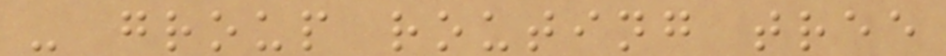- group routing tree
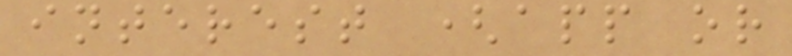interest (app or
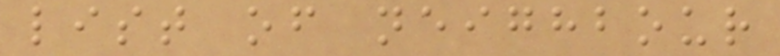list of neighbour
